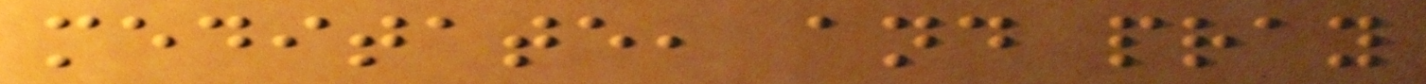meditate, and pray
